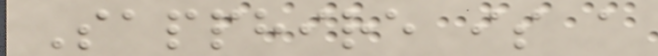Sapphire is a
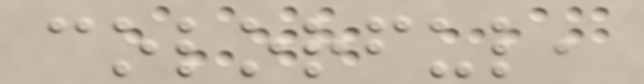colorful,
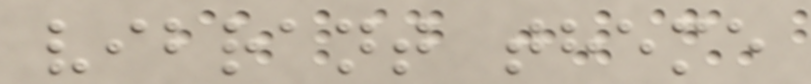vibrant theme
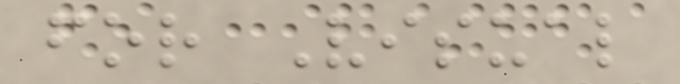for Visual
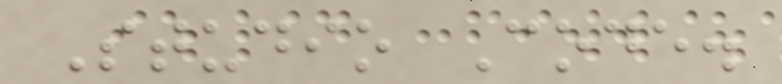Studio Code.
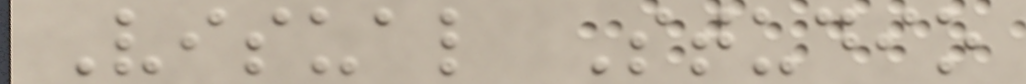Visual Studio
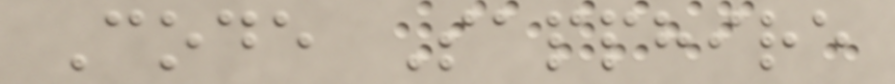Code Sapphire
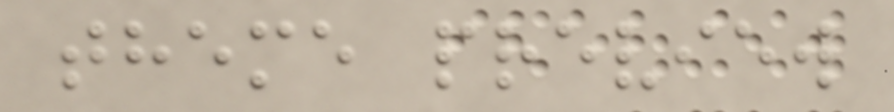theme preview
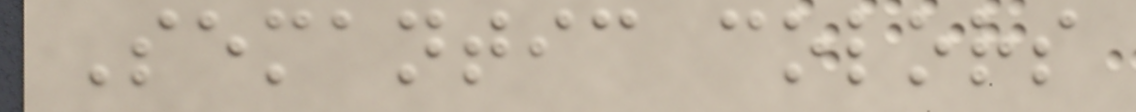Semantic colors
